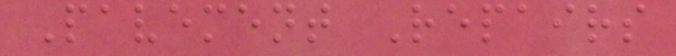Pavement Repairs
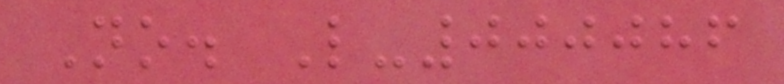No. L-000086
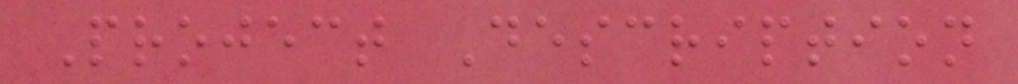Project Description
